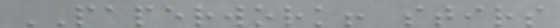PAPERWORK! stirs
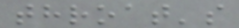throat's
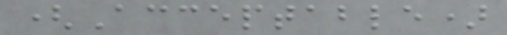(Acceptable)
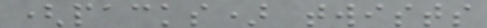(packs) twists
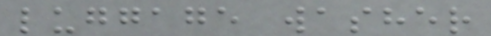luggage washer
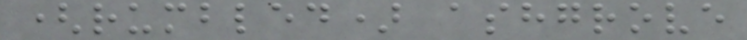(rumbled) ashgrove
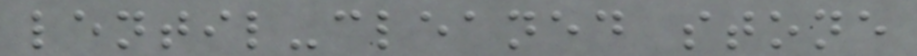lentil-cleaned stone
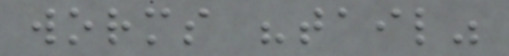worms "tail"
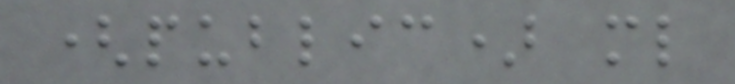(public) ml
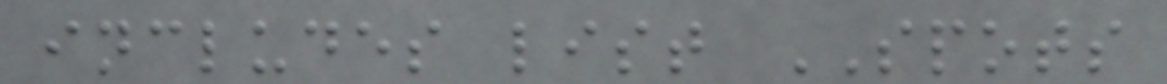includes list SPOTS
